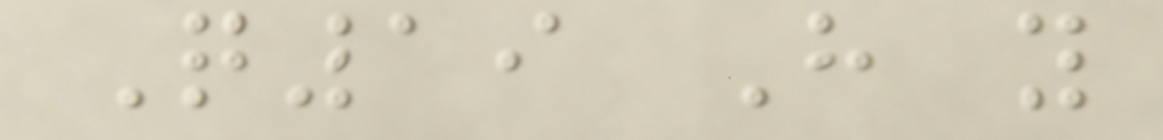Q19 Have you
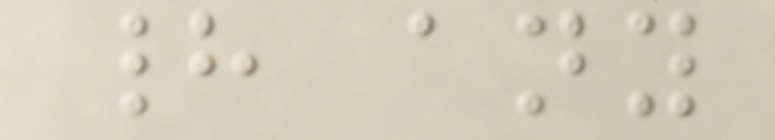had any
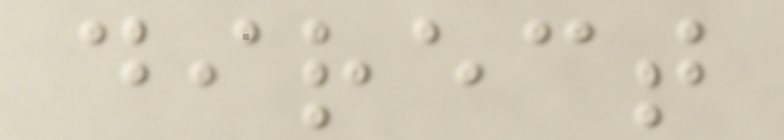direct
